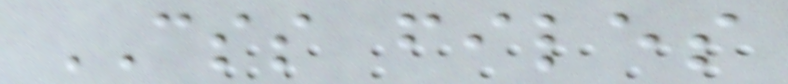CSS files
